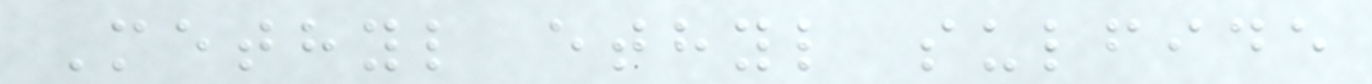Methyl ethyl sulfide
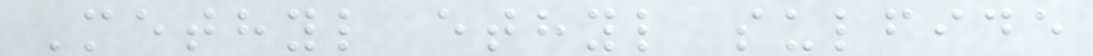Methyl ethyl sulfide
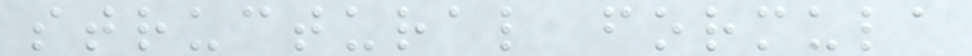structural formula
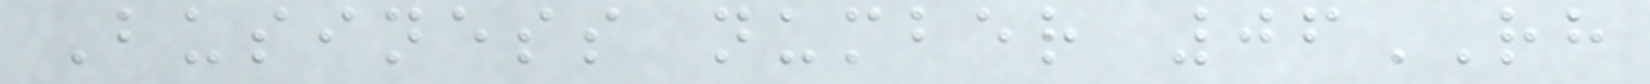Business number 06RH
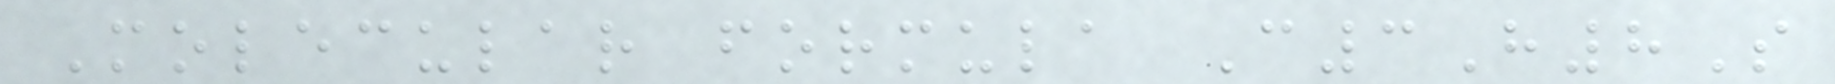Molecular formula C3H8S
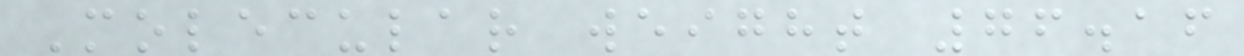Molecular weight 76.16
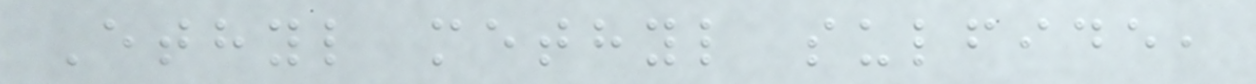Ethyl methyl sulfide,
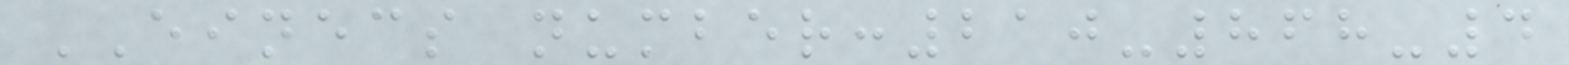EINECS number:210-868-4
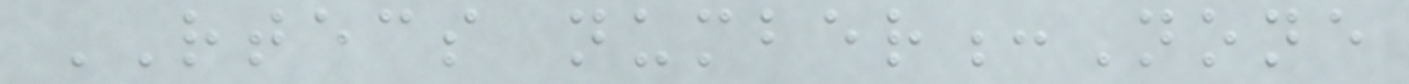RTECS number:None
